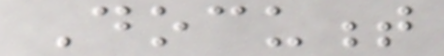Document
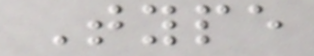Type
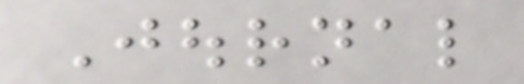Journal
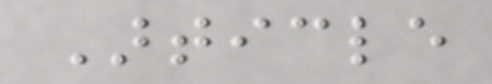Article
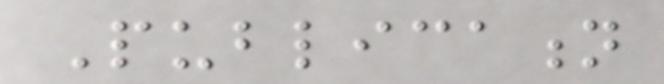Publication
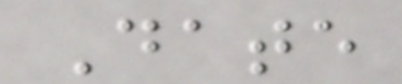Date
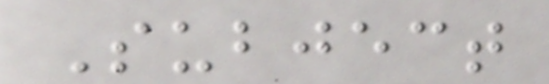Subject
